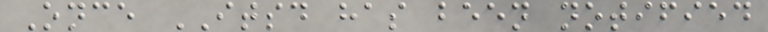Once ITSD has been notified
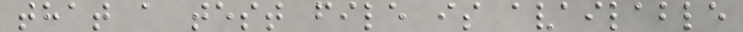that a test file is available
